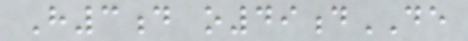H3d o49dDE
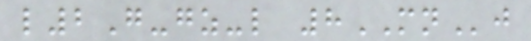l2G-gz-l 8MNj
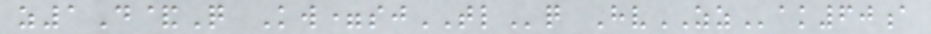z1D&Q Kw=sjTLq HvZZak60a
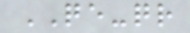QE-qr
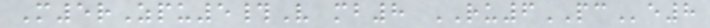M5rZpu5#V mb8 RU6PCe8
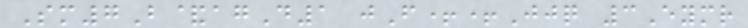Sm7B&agD1 jF++Jjq 3Eymr
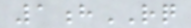1hRQ
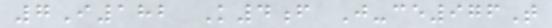7I182 K4f J-ce976T
